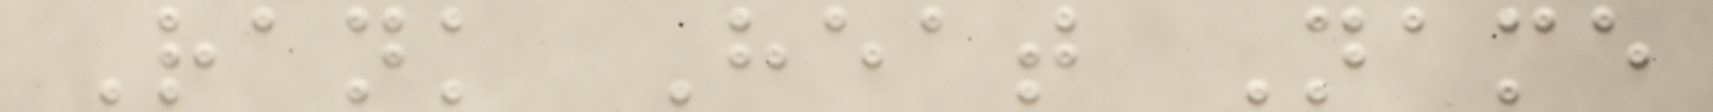Rank Heat Name
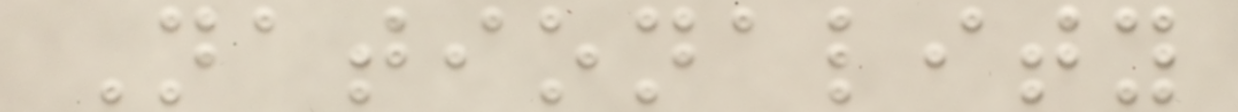Nationality
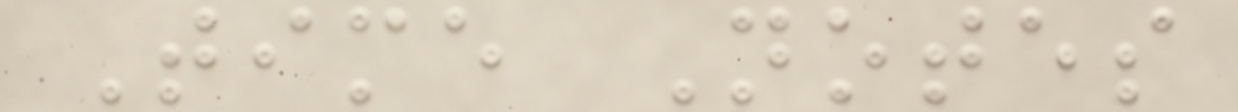Time Notes
